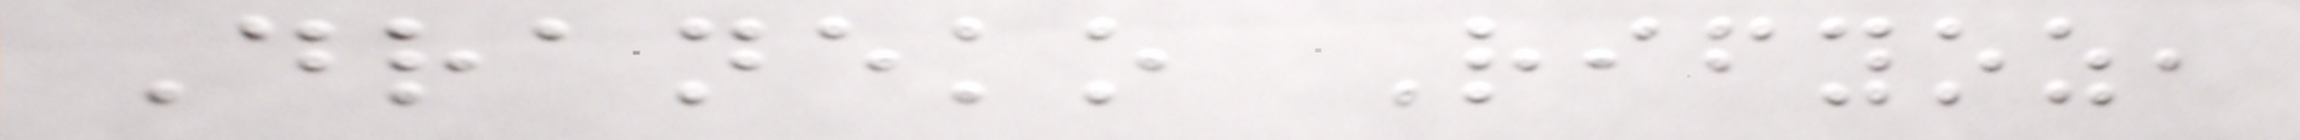Draneko Rifyoz,
